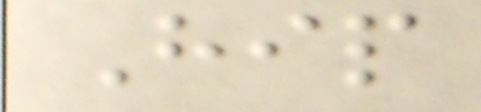Hip
